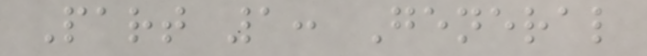Part 1: General
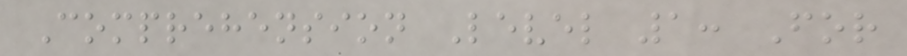Comprehension Level 1: For
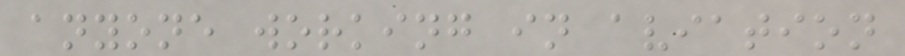anyone working in aviation
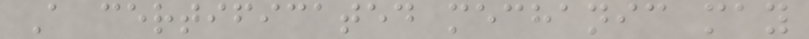A certificated mechanic may
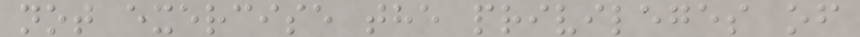not exercise the privileges of
